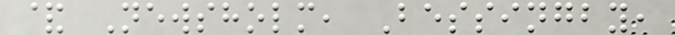& Newsholm, Bessingby,
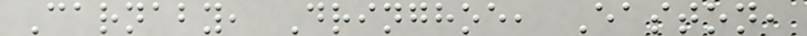Carnaby, Dringhoe, Easton,
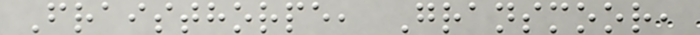Fraisthorpe, Gransmoor,
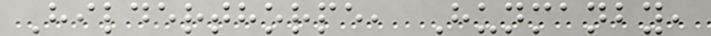Hilderthorpe, Hunmanby,
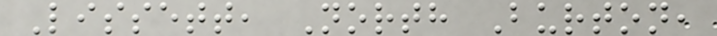Lissett, North Burton,
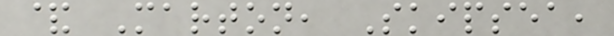& Marton, Skipsea,
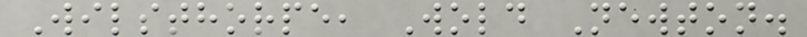Wilsthorpe, Wold Newton.
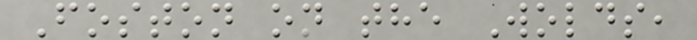Foston on the Wolds,
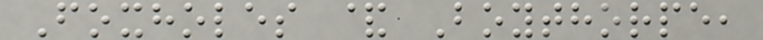Foxholes & Boythorpe,
